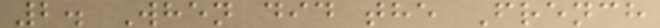2. When did the French
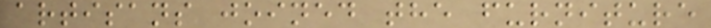artisans joined the furniture
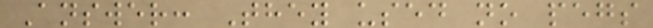Answer: They used no pegs
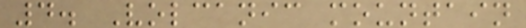4. Volcanic mountain
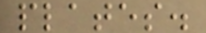plates.
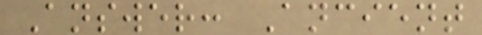Answer: Ancient
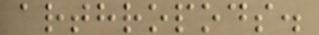arthropods.
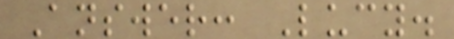Answer: Lucy.
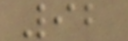92
